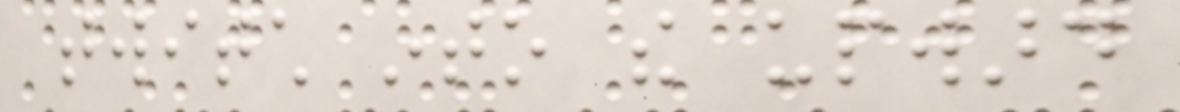twitch into the upward
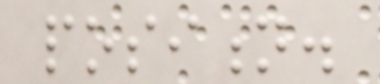position.
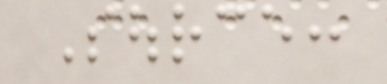Source:
